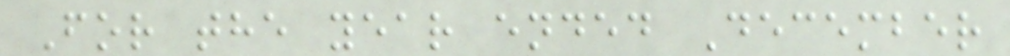For the year ended December
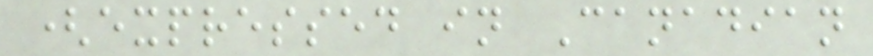(expressed in Canadian
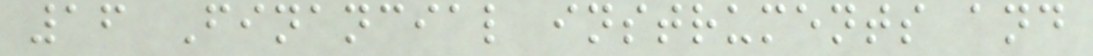16 Financial instruments and
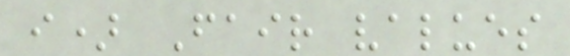i) Fair values
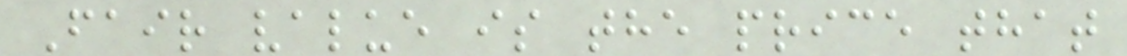Fair value is the price that
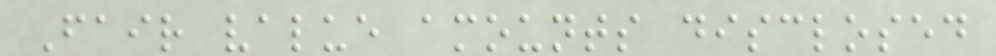Fair value amounts disclosed
